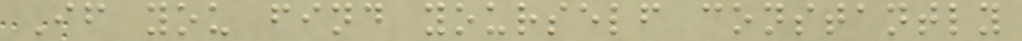If you find yourself constantly
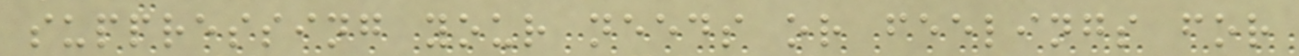suppressing your needs or feelings for
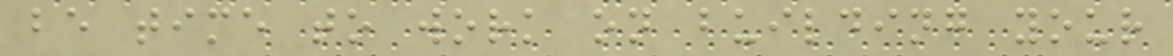be time to work on building your
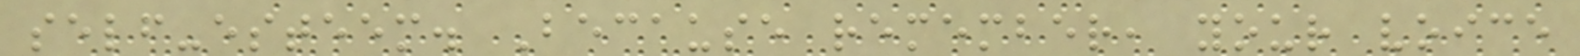self-esteem. Because remember, your voice
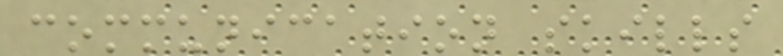communication skills
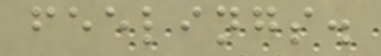feelings.
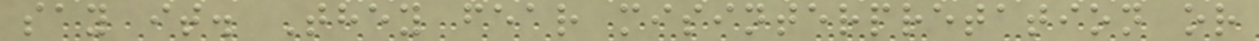say it. They fear misinterpretation or
